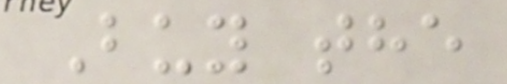Buy the
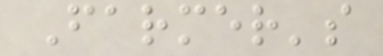Farmer's
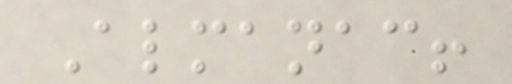Almanac!
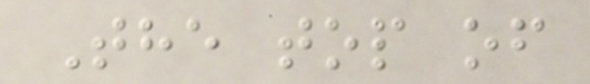The top of
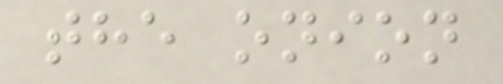the onion
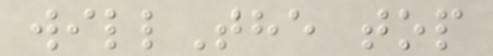willThe top
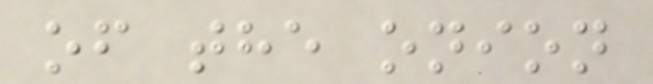of the onion
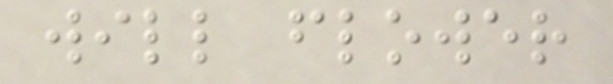will flower
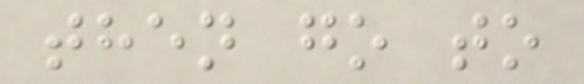then go to
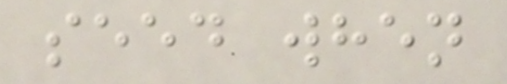seed when
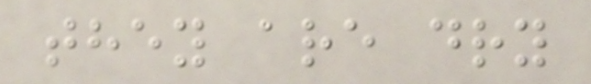they are dry
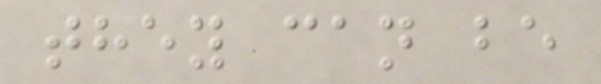they can be
